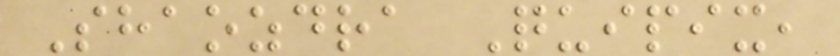Shaozdra Quipix,
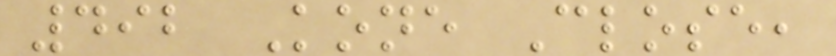492 Kone Close,
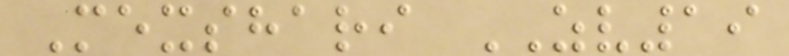Mexshari ZV19
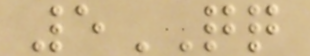5QQ
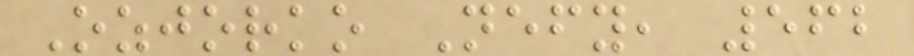Ozjorko Nefy, 562
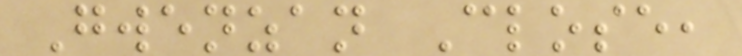Gwenzan Close,
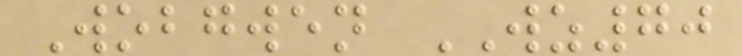Wobgwen WZ70
